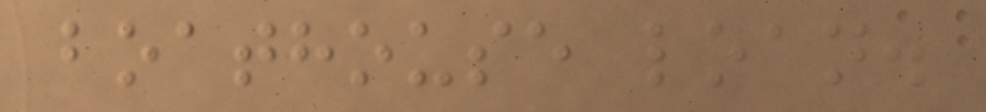boathouse loan.
